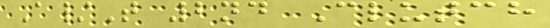A/T 2nd Clutch
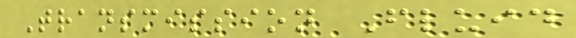Transmission Fluid
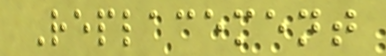Replacement
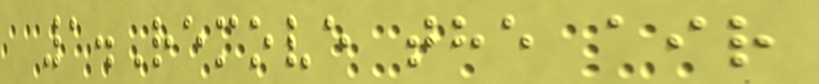1.Remove the air
